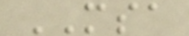MSA
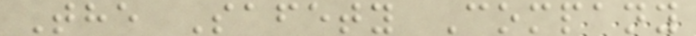The Safety Company
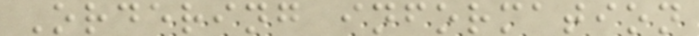Ordering information
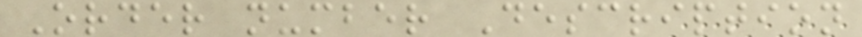Order number Description
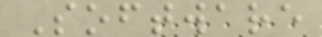Software
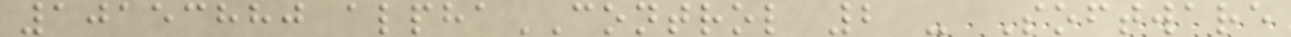10153880 alphaCONTROL 2 - Software
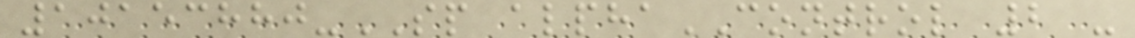10153880-SP alphaCONTROL 2 -
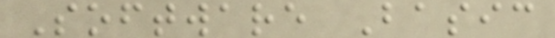Software Basic
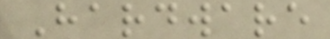Hardware
